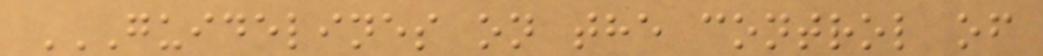GUIDELINES ON THE CONTROL OF
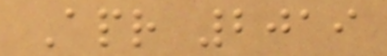Apr 2019
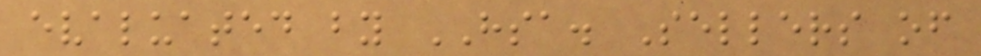evaluated by HSA. Sellers of
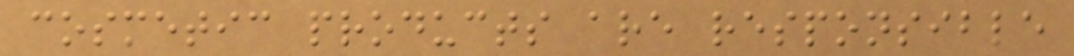cosmetic products are responsible
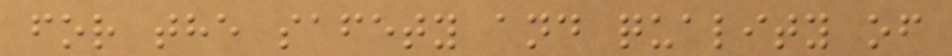for the safety and quality of
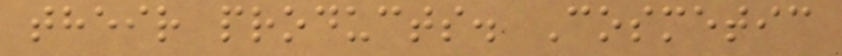their products. Cosmetic
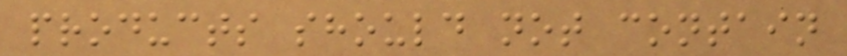products should not contain
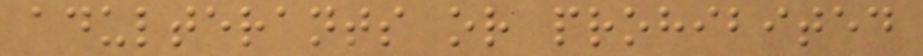adulterants or prohibited
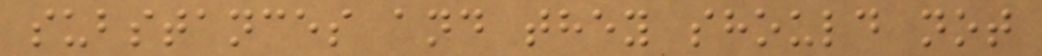substances and they should not
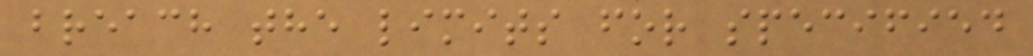breach the limits for specified
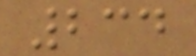234
